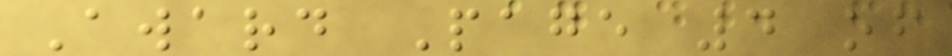Award Page 4 of
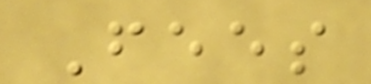Fees
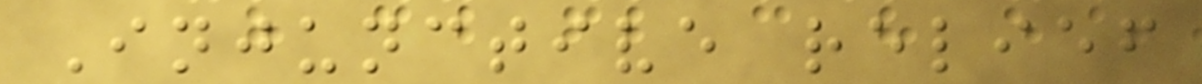Injunctive relief
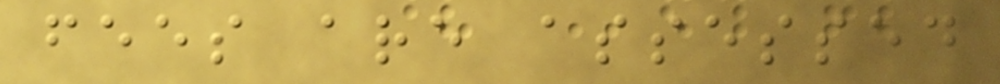fees are assessed
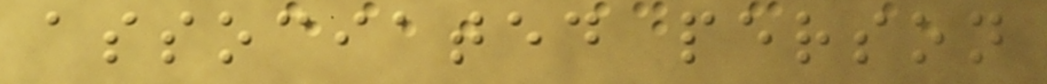associated person
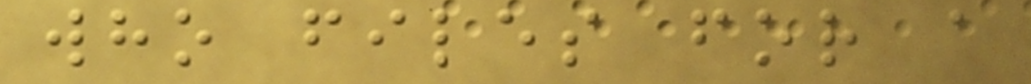who files for a
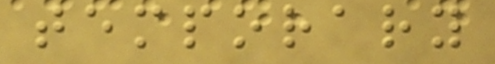temporary
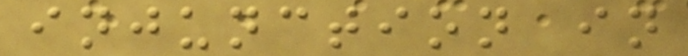injunction in
